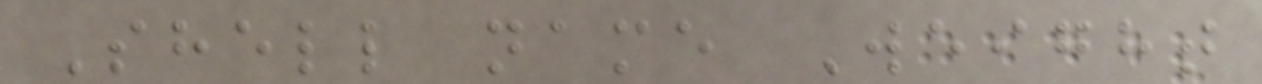Shell name Weight
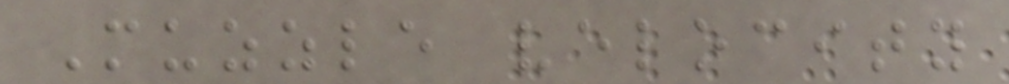Muzzle velocity
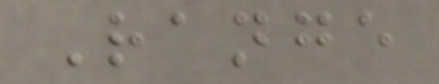Range
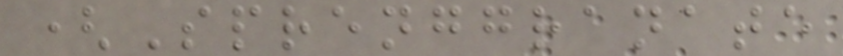(Sprenggranate
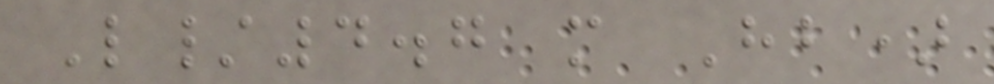L/4.7 m Hb)
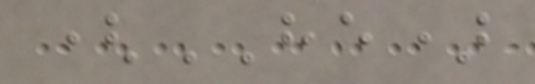(HE)
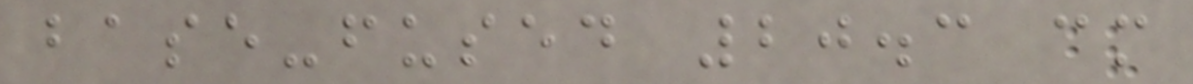base-fused 20.3 cm
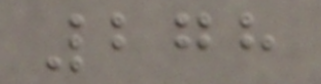278
